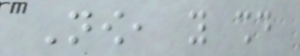Now, you should
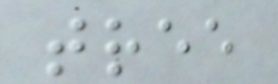tree
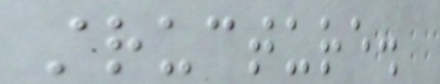structure.
